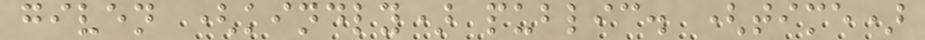given (kindly) public. (time)
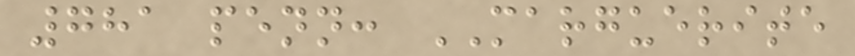781 penn: MARGUERITE
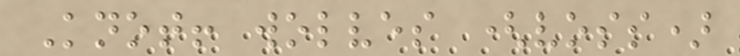Knot! wolves (voss)
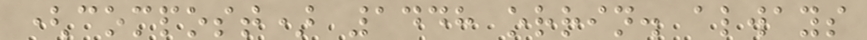(compost) 1448 orrin. always
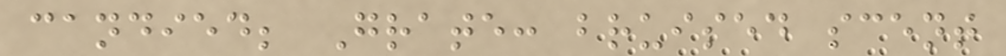candied; Grate: bruised scent
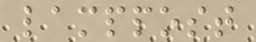lamppost
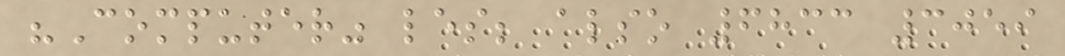"Computer" les; also 6833 3059
